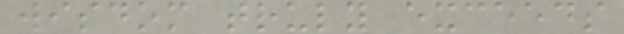wisdom truly exceeds
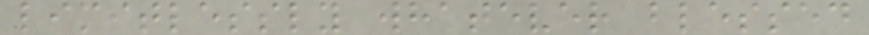limitlessly whatever blessed
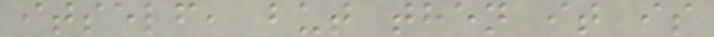itself, but then it is
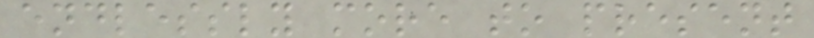endlessly more to present
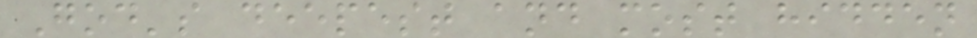God's deepest and most hidden
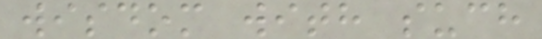wisdom with such
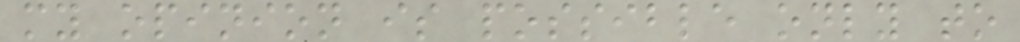my opinion is possible only to
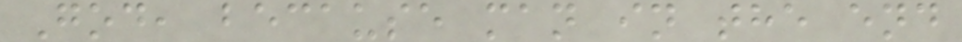God, because man in the end
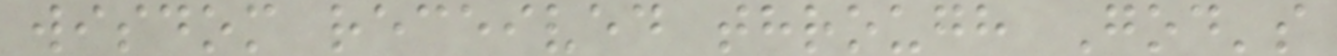wisdom received through God's
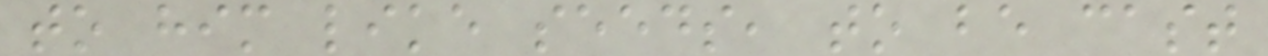to him like seeds, to be cast
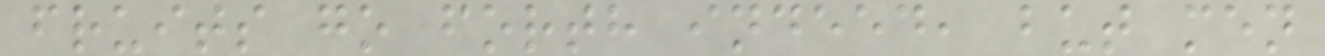fruits go forth indeed, but men
